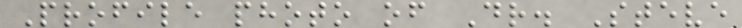Profile photo of Dr. Steve
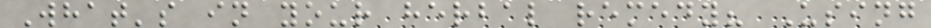What's in your herbal remedy? Using
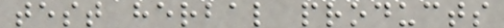test herbal products
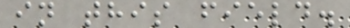in this field.
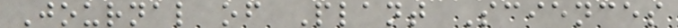Journal of Plant Sciences
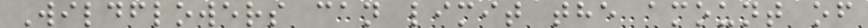Wildflowers can limit the amount of
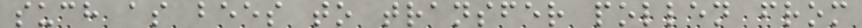such as bees to transfer pollen from
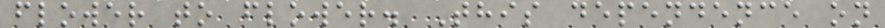flower to flower. This dependence on
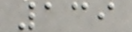139
